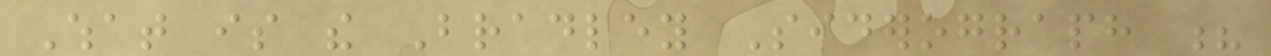What is the Bradley Siderograph ?
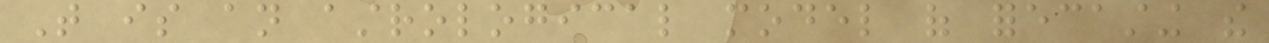That is an astrological model of forecasting the
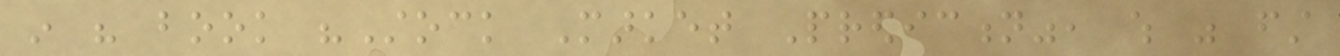in his book "Stock Market Prediction", which was first
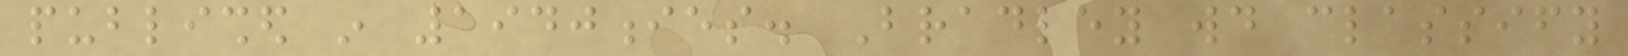published in 1940ies. Bradley would classify
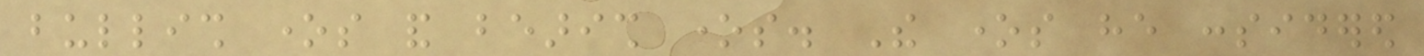bullish ones and bearish ones. The ones he considered
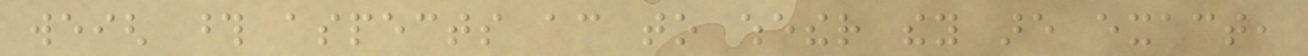weigh those aspects according to whether they are exact,
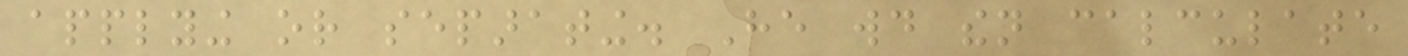applying or separating. He would then calculate
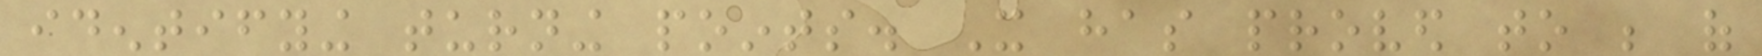identifying turning points. It has proved to be of
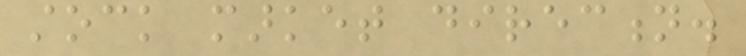stock market direction.
